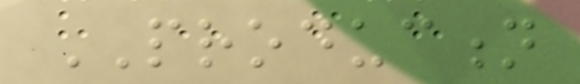PRODUCTION
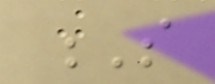S
